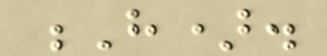H).
